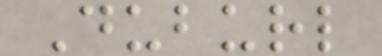Duburl
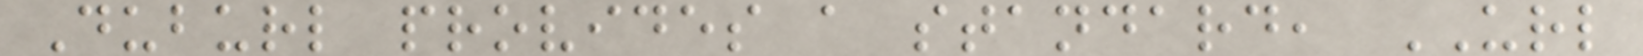Duburl provides a standard, URL
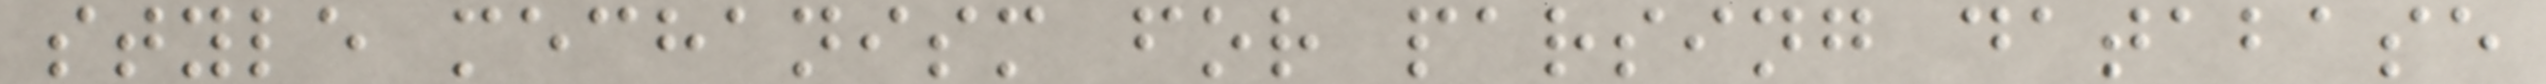style mechanism for parsing database
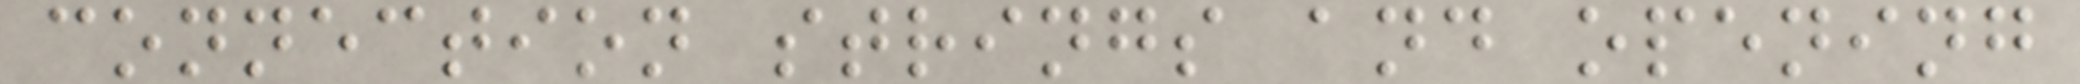connection strings and opening
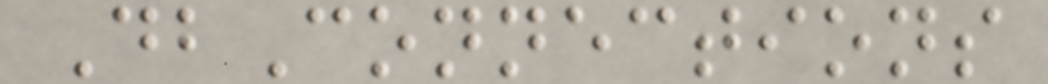DbConnections
